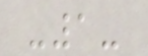-1-
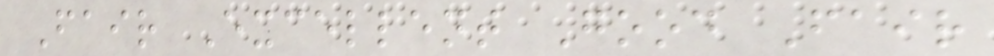Fair Excellent Good Fair
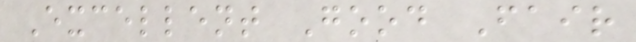Excellent Good Fair
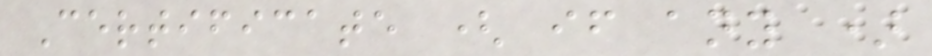Certificate ( if any )
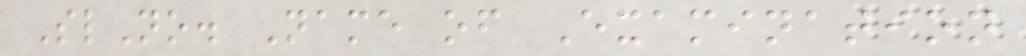SlNo. Name of Examination
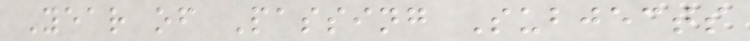Year of Passing Subjects
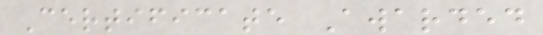Certificate Awarded
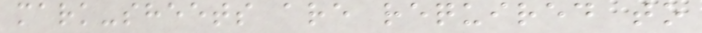mark-sheets are required to
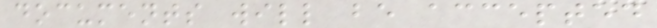documents will be accepted
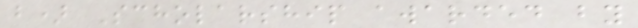b) Scholarship awarded by
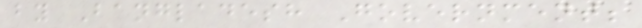by Bangladesh Government;
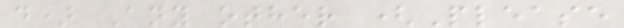d) Any other (Please
